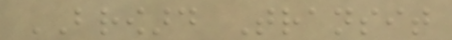BROWARD Transit
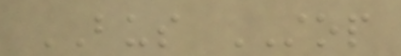BUS STOP
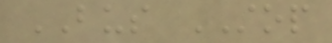BUS STOP
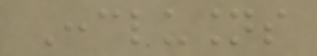Conclusions
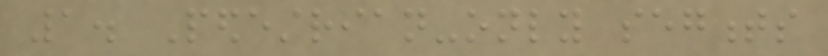1. Pedestrian-only segments
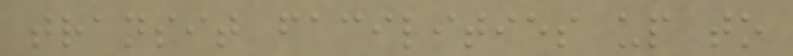transit facilities up to
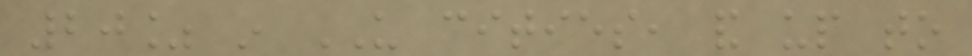20% in US cities, and up to
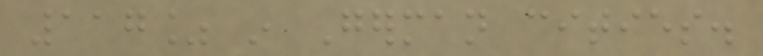117% in German cities.
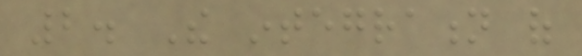2. The integration of
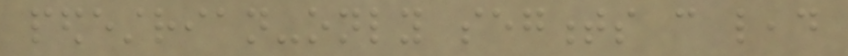pedestrian-only segments can lead
